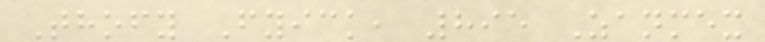Thofy Fyick, 895 Zanmex
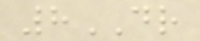8DR
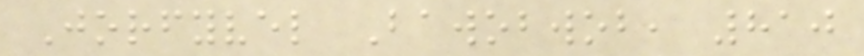Jorfyvel Bawobwob, 810
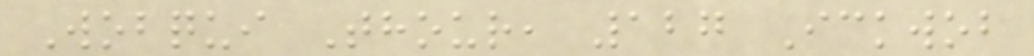Wobqui Thour, 127 Ickwob
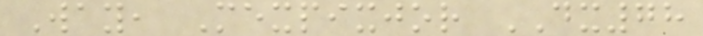Way, Mexpixjor DX78
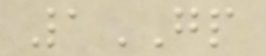1GP
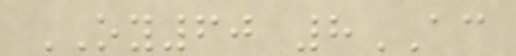OY60 8AC
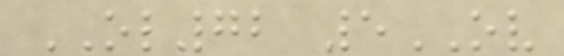OL72 5OV
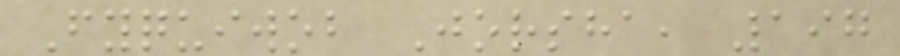Fyquiwob Jorsha, 197
